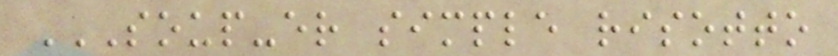SOUP-ER SIMPLE RISOTTO
